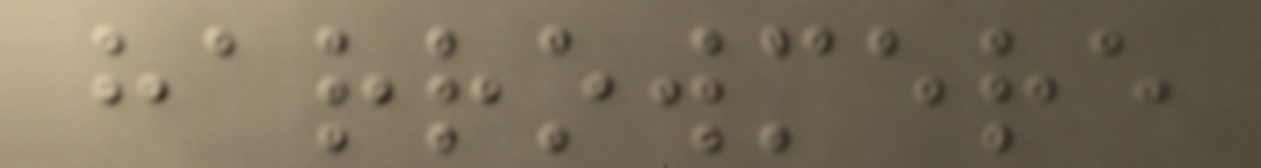harrowmere
